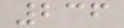236
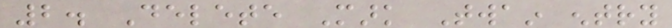2. Delete Mark Twain entry
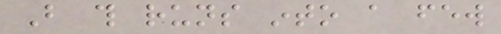But this runs into a few
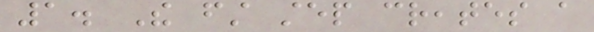1. The first step creates a
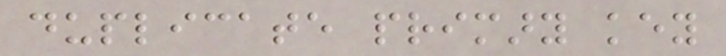duplicate primary key
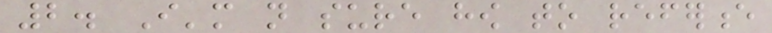2. I'm not sure how to reference
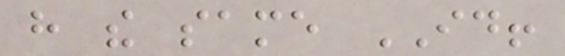have the same ID!
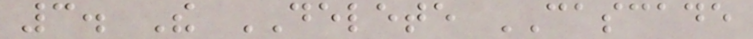3. The DELETE CASCADE
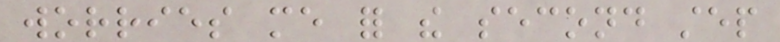worries me for the second step
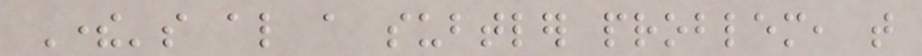There's also a subtler problem, that
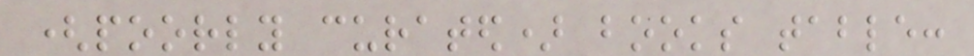(poorly curated) books table:
